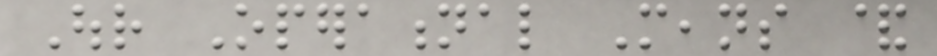Our Operational Means &
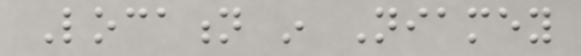Location in Niamey
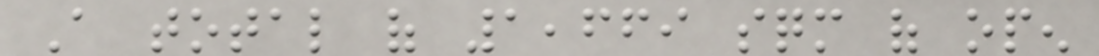A total of 1,669 sqm of open
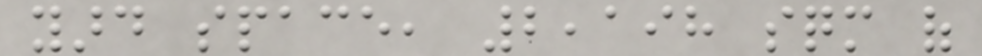yard space, 2,198 sqm of
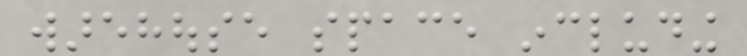warehouse space including
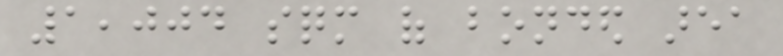1,004 sqm of bonded area
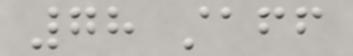78 staff
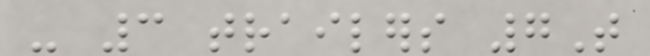- 3 trailers 7T
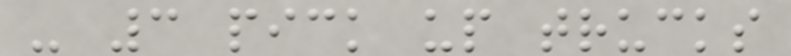- 3 pick up trucks
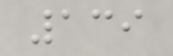139
